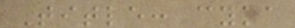Title: cyka
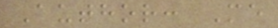Author: Me
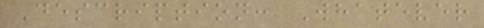Description: Whatever
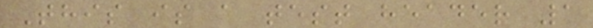This is a test header 1
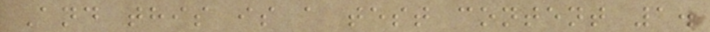And this is a test content 1.
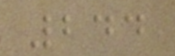244
